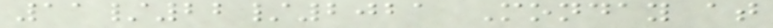11/22/2021 Monday at
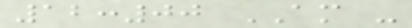12:00 AM -
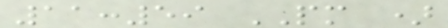11:59 PM )
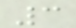3
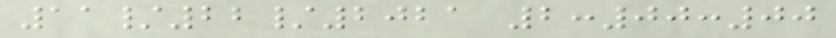11/22/2021 2:00:00
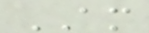AM
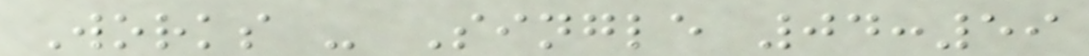Works - Single 04:59
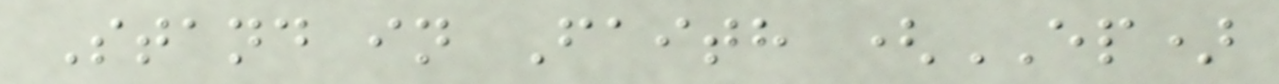Stand in Faith (EP)
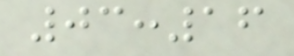03:16
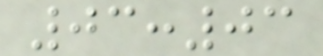03:03
